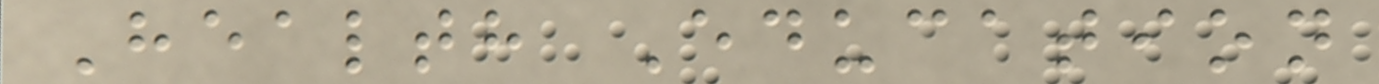Health Education
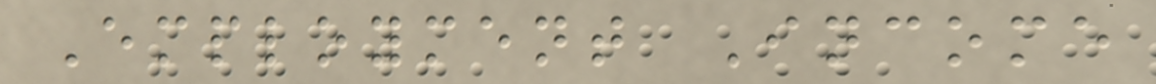Employment Income
